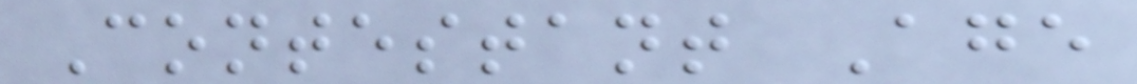Contestant Age
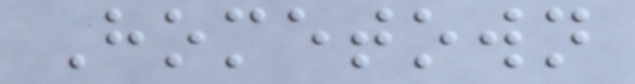Hometown
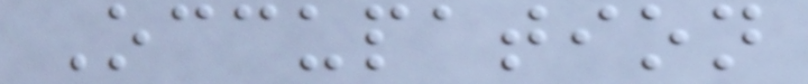Occupation
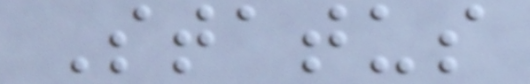Status
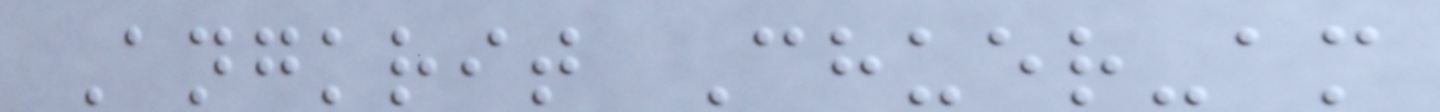Angkrit Chuer-am
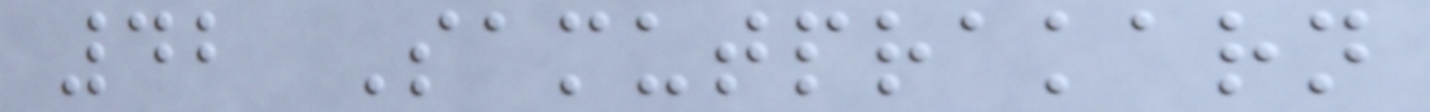42 Samutprakarn
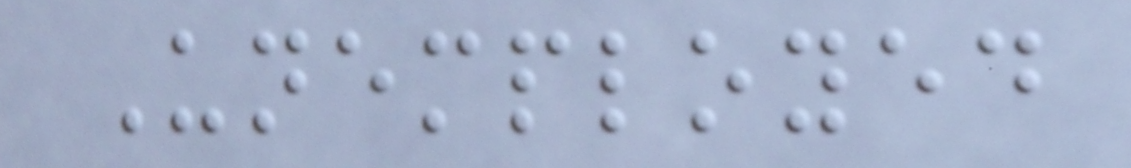Unemployed
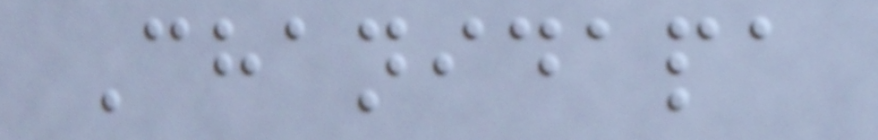Chanidapa
